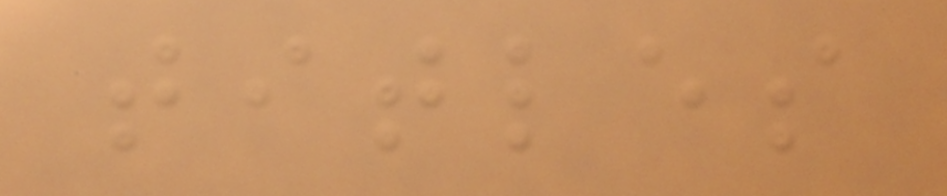titles
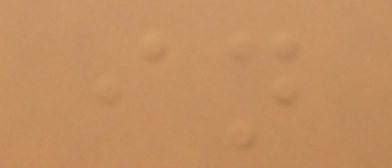in
